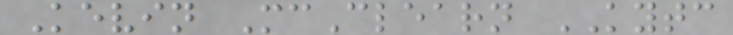Kevin McClearn KYTC
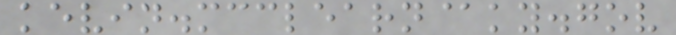kevin.mcclearn@ky.gov
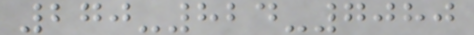270-824-7080
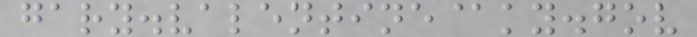gary.valentine@ky.gov
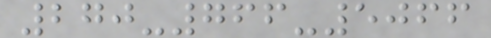270-766-5066
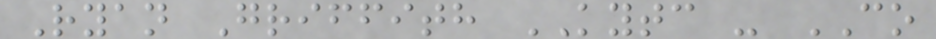Ryan Griffith KYTC - CO
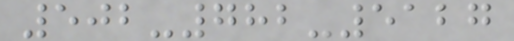502-782-5127
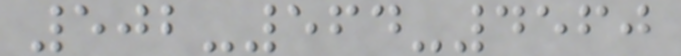502-564-4560
